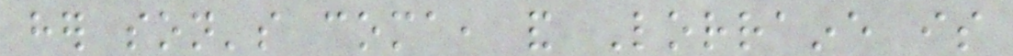her son's coma, and Lorraine is
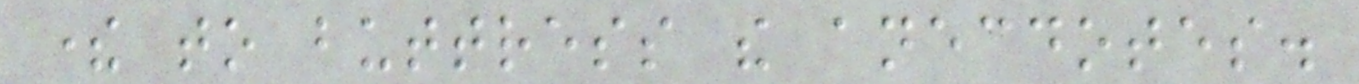there to buttress the anecdotes.
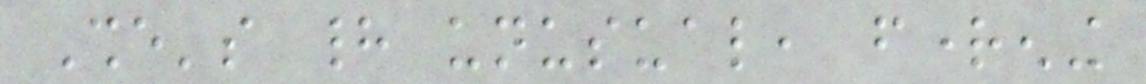She's had unusual, frightening
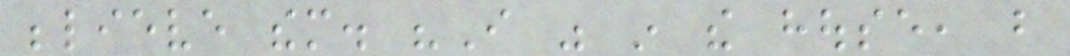believe them. "I was in the house, but
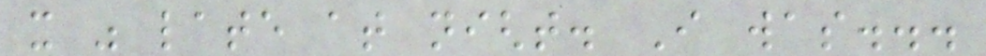it was late at night. I was...
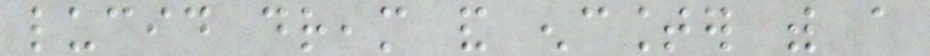lucid dream and encounter with a
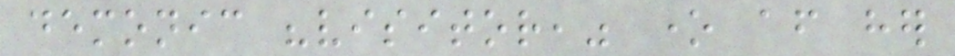demonic "visitor," one after her
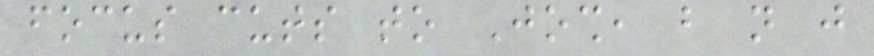focus cuts to Josh, but not just
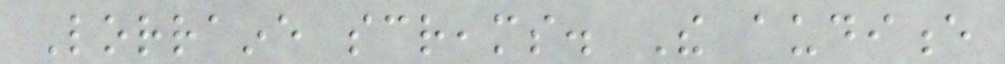Lorraine screams. The audience
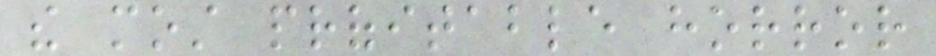the most profitable horror
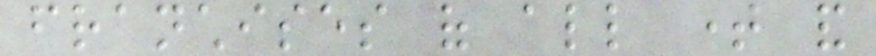franchises of all time and
